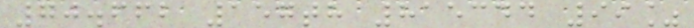70.662 157th 815344 99%
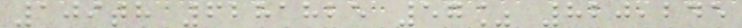109th 6281825 57% 820,245
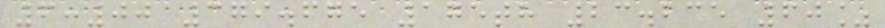6:00 379.675 175th 23.235 60%
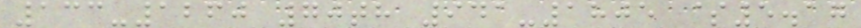133-1260 70th 941-1805 $5.17
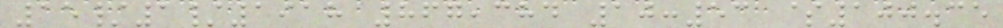15/1/1918 867,384 10:53 $100.35
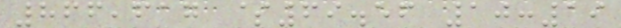866,617 $69.56 10:19
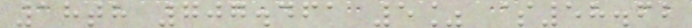18th 707.461 5% $58.62
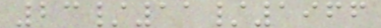23/11/1966
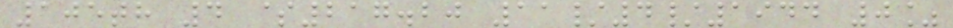105th 4 $217.20 11/4/1944 0%
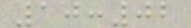10:02
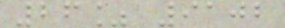26% 9102
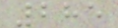285
